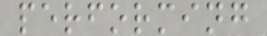performing
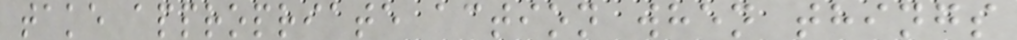take appropriate action when things
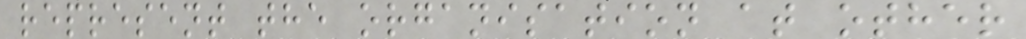represent the organisation at other
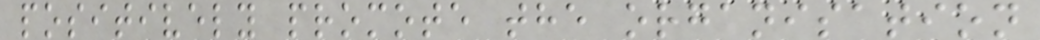positively promote the organisation
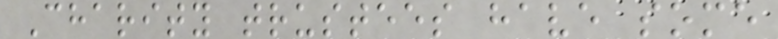Charity trustees have some
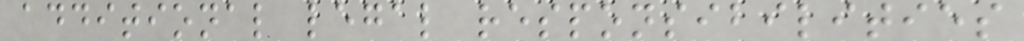additional legal responsibilities
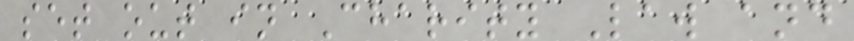set out in Charity Law and
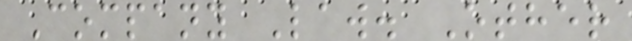Company Law. Other
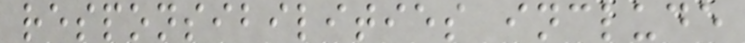responsibilities include
